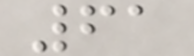61
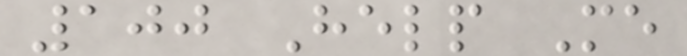100 Help Me
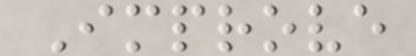Improve
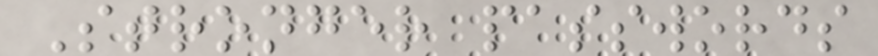Stronger passwords
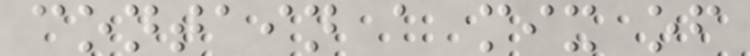contain a mix of
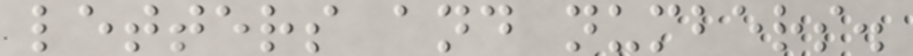letters and numbers.
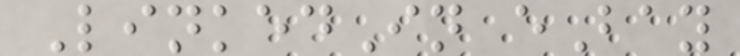LinkedIn eBay
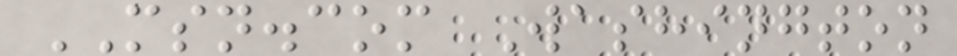MSN.com Washington
